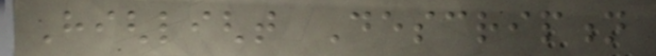Highlight Description
